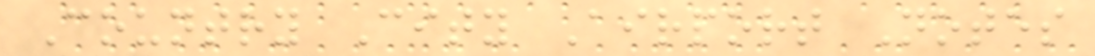Country City Airport Notes
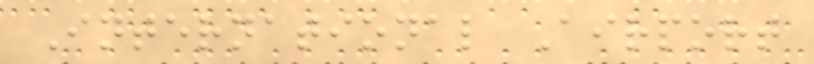International Airport
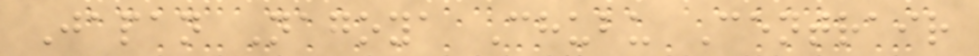Japan Nagoya Chubu Centrair
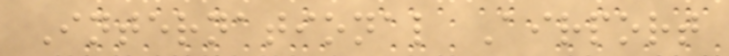International Airport
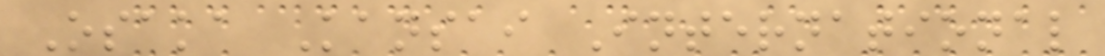Osaka Kansai International
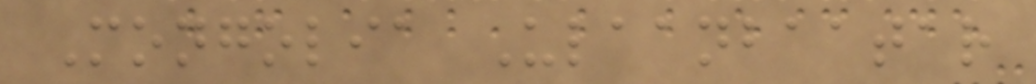Mongolia Ulaanbaatar
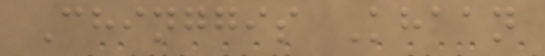Chinggis Khaan
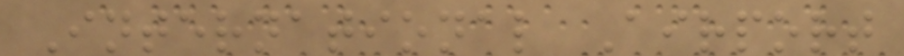International Airport
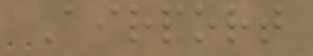Airport
